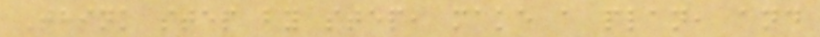Think step by step, make a plan, and
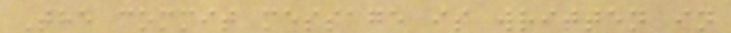The commit message is written in
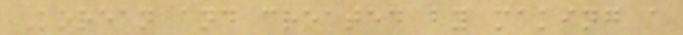Korean and created by making a
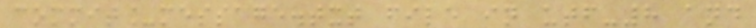commit_message.txt file in utf-8 and
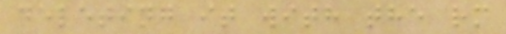deleting it with the rm
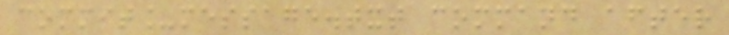commit_message.txt command after
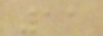11
